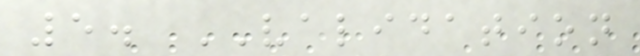5. VALIDATION
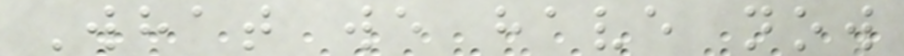What we have now
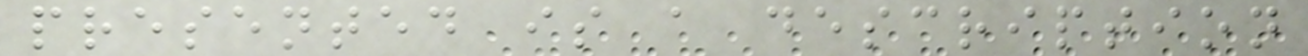presented is a description
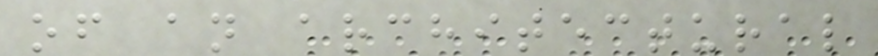of an architectural
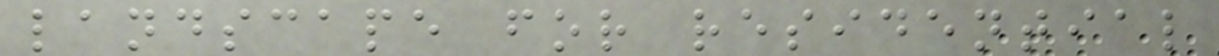landscape for residential
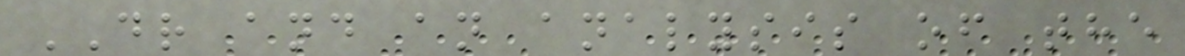DR and an analysis of the
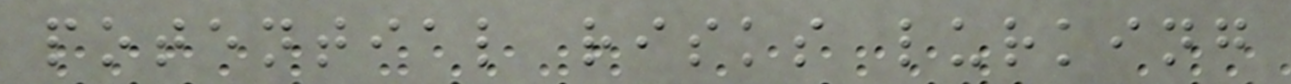potential risks lurking
